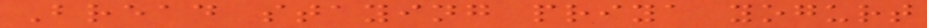Bread staying priya yogurt
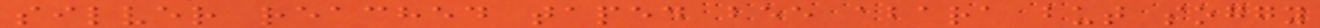silver reached taped bee abara but soggy
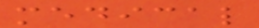medical
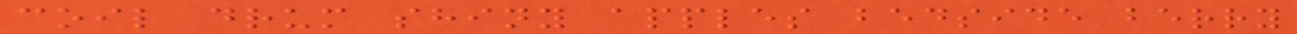coil drum shiny apples bedside berry
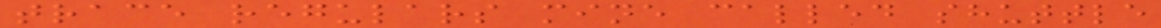trace regulars mine called shuttle
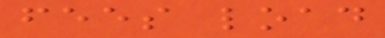fees load
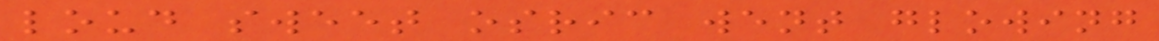loud sweet osric went glowing
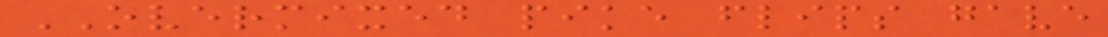OVERMIXED pike flips gave
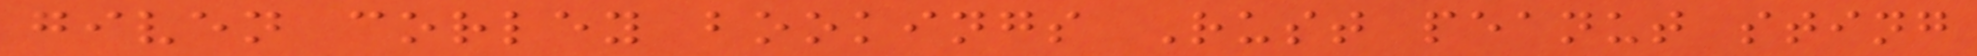given corley bookings Rust peanut sting
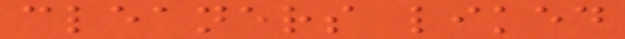cleaners liked
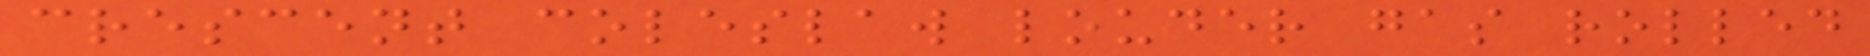crescent coleslaw louder gas rolled
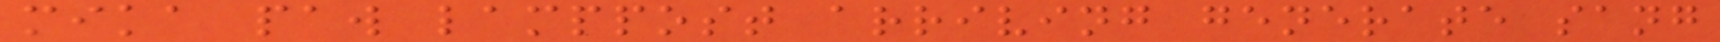mika paw lamppost arriving generate sang
